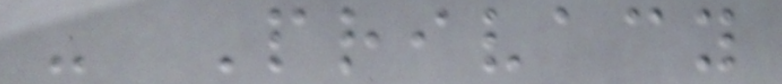- Privacy
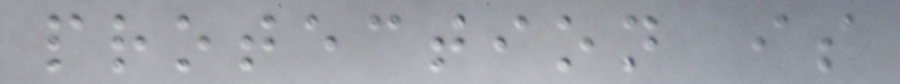protection is
